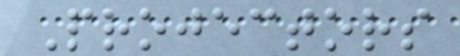Projectors
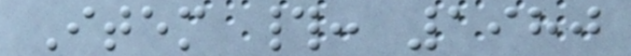Item #: 1980
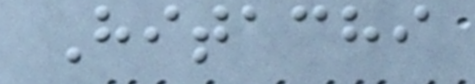Hitachi
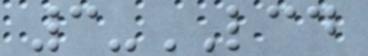3-LCD
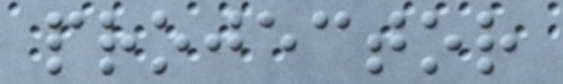projector
